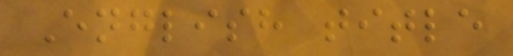English title
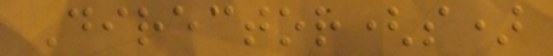Director(s)
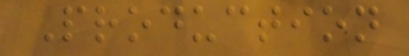Production
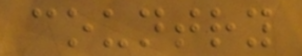country
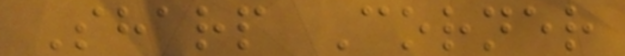Sharp Corner
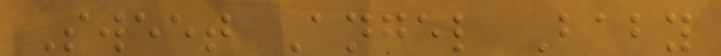Sweet Angel Baby
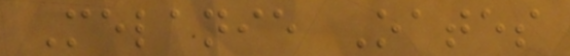Melanie Oates
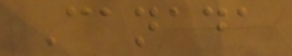Canada
